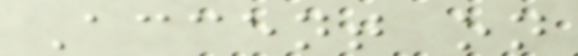Accent on
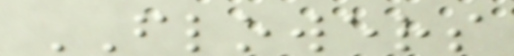FLOWERS
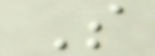S
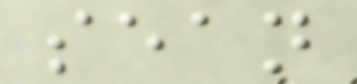sean
